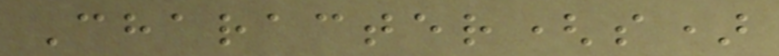Character(s)
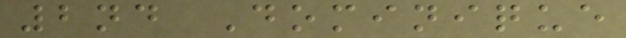2nd Dominique
